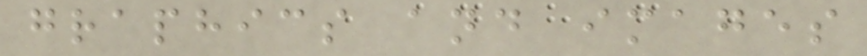graphics and images
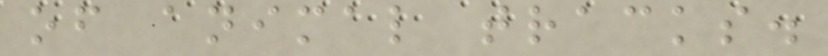of animal tracks.
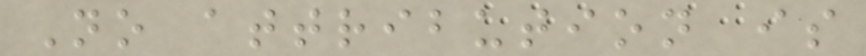No attribution is
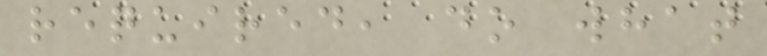required, do what
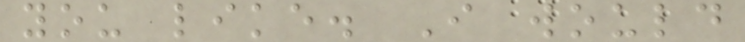you like. I would
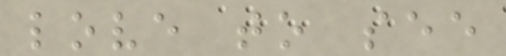love to see
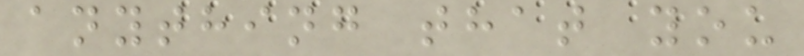anything that you
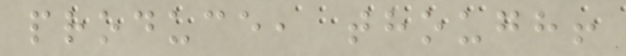produce, though!
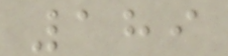189
